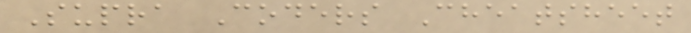Supra Coders Cheatsheet
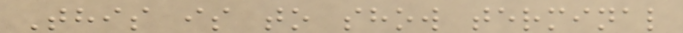This is to show terminal
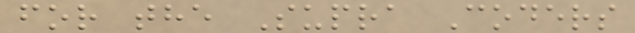for the Supra Coders
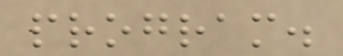program.
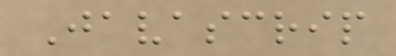Javascrip
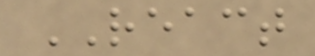REACT
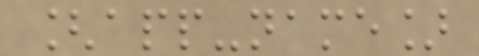[app-name]
